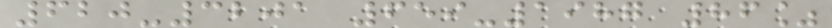620-3201 659-1987 86%
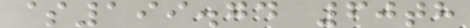$199.74 60th
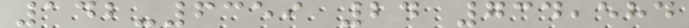142-6359 24 734,584
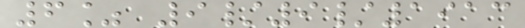6% 9/9/1913
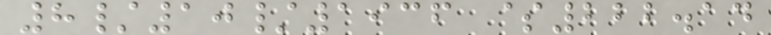8/10/1936 $222.14
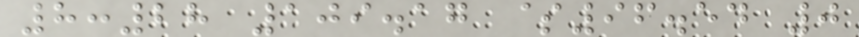8:28 109.17 $96.54 0
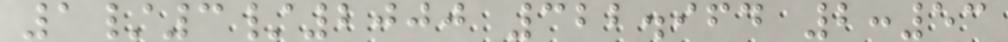1/3/2000 322.964 2:53
